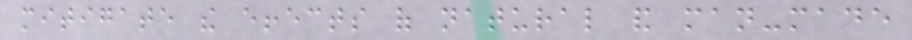mitigate the effects of natural and man-made
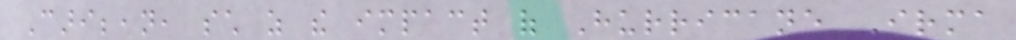Caribbean, such as the impact of Hurricane Irma
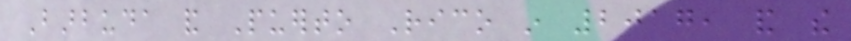Barbuda and Puerto Rico in 2017, and the
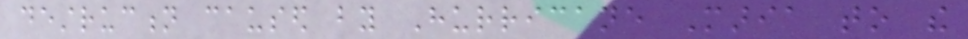destruction caused by Hurricane Maria to the
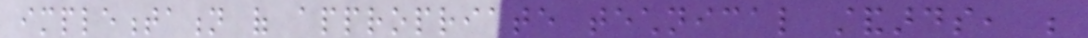implementation of appropriate technical standards, be
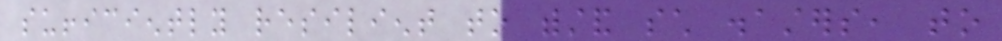sufficiently resilient to withstand such disasters, to
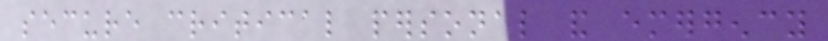secure critical personal and emergency
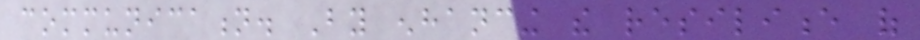communication. By enhancing the resilience of
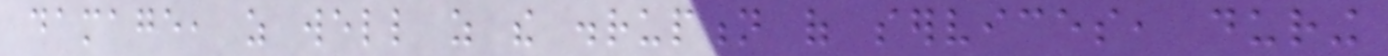damage, as well as the disruption of services, during
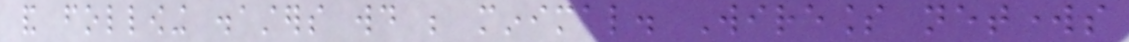and following disasters would be minimal. Wireless networks
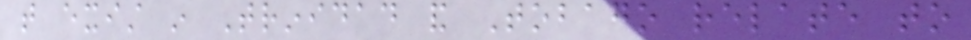that exist in Trinidad and Tobago relate to
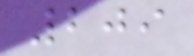209
